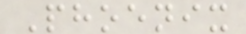Phoenix
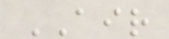AIR
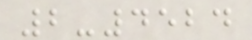2-4524
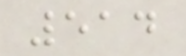514
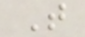T
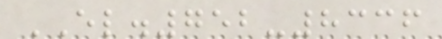EL.752-8336
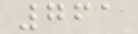761
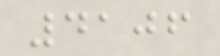4106
